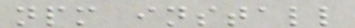npm install
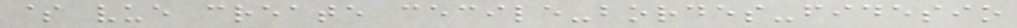$ vue create cecile-bordes-fidesio
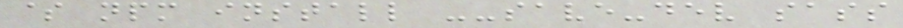$ npm install --save-dev sass
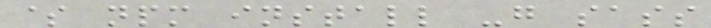$ npm install -g sass
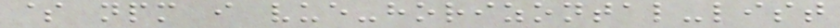$ npm i vue-horizontal-list
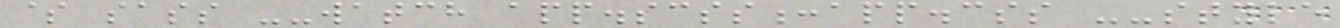$ sass --watch app.scss:app.css --style
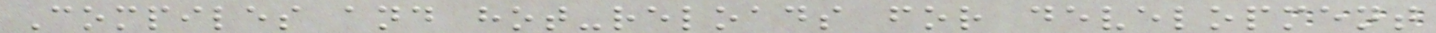Compiles and hot-reloads for development
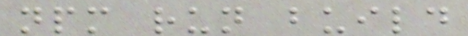npm run build
